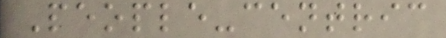People-centric
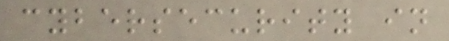cybersecurity in
